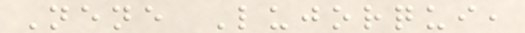Nene Lujorqui,
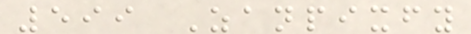599 Zanpixfy
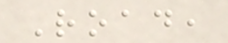Road,
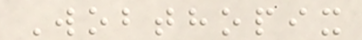Wobthopix
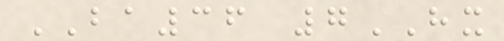BA36 7HX
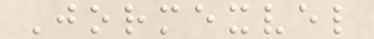Jormexvel
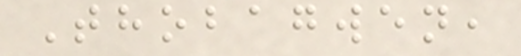Thobagwen,
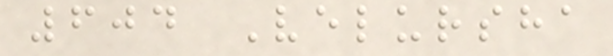604 Velursha
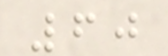60
